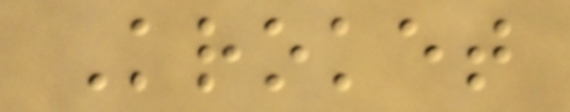Kroket
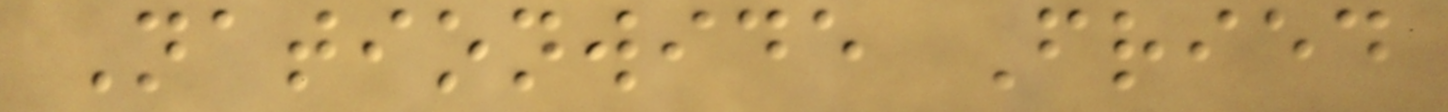Nationwide Fried
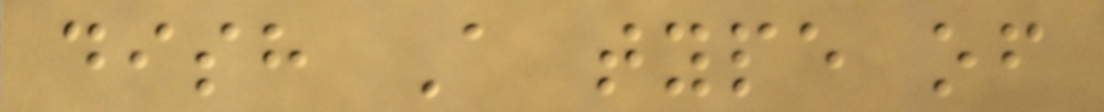dish A type of
